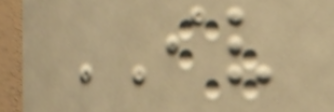IV
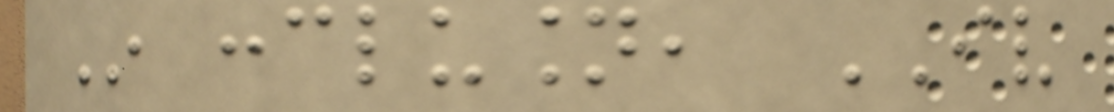In conclusion, IV
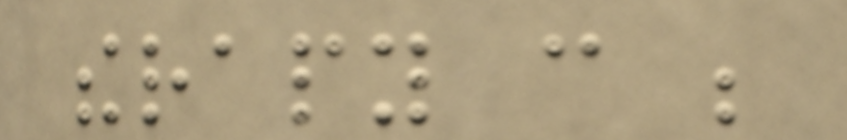therapy can be
